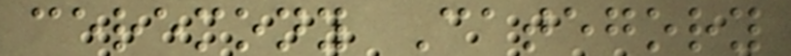ceremony Category
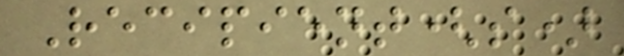Recipient(s)
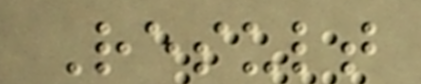Result
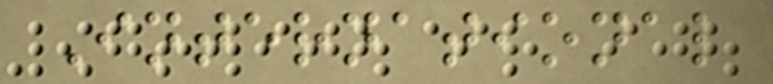International
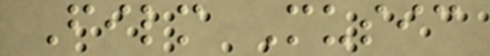Film Music
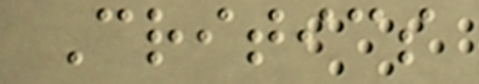Critics
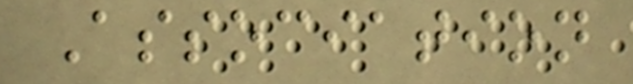Association
